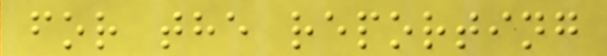for the reporting
